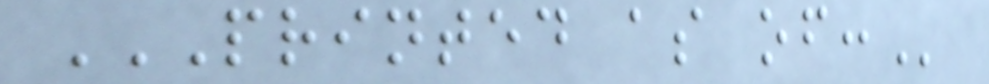PRINTED AS OF:
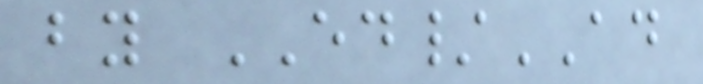by ED/AD
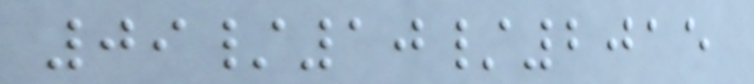09/10/2015
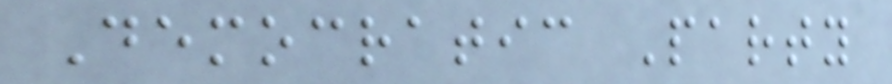Democratic Party
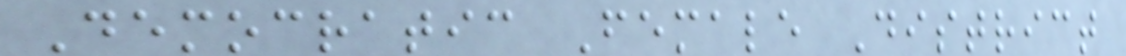Democratic Female District
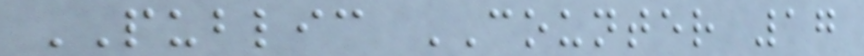PUBLIC COUNTER 17
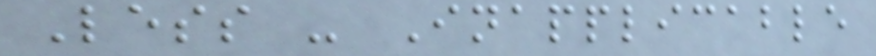Less - Inapplicable
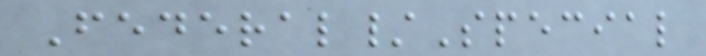Federal/Special
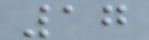17
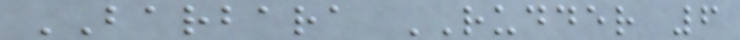BARBARA RUDDER 6
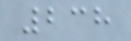238
